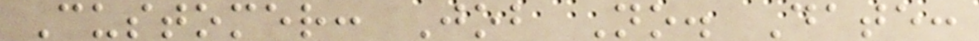Customer: Job No. Date:
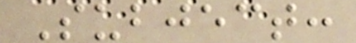Subject:
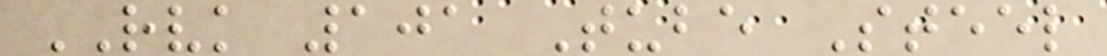RVK 101 Tube Steel
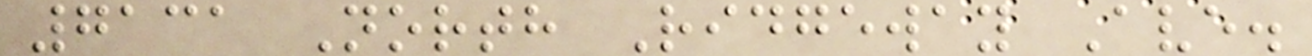7131 North Ridgeway Ave.
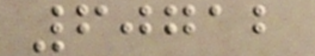60712
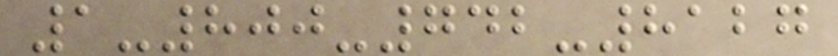1-800-742-8127
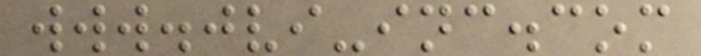www.jvi-inc.com
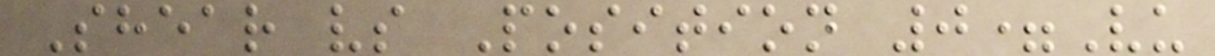Shear vs Position 0=Vu
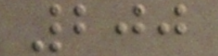200
